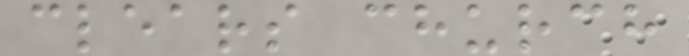clears church
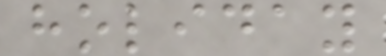holiday
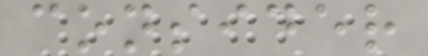consider
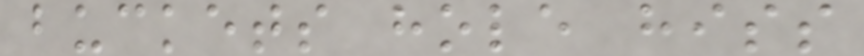buckets hole hiss
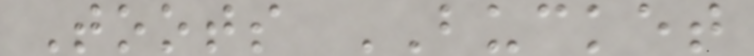Toots BUCKET
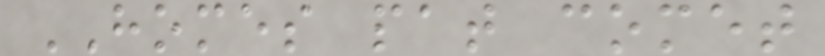HOMES pat comet
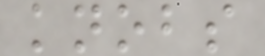knobs
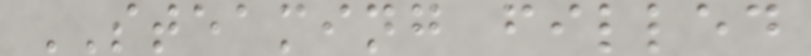STEAMING filled
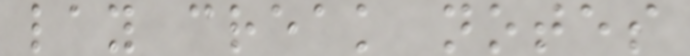lay creak notes
